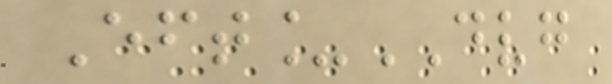Eft_DVG
